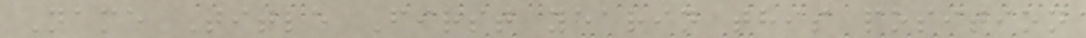Name Title First yearin this position
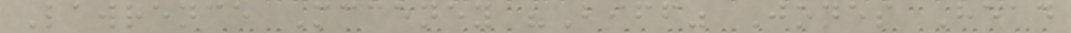Lawrence Mcceney "Biff" Jones Head
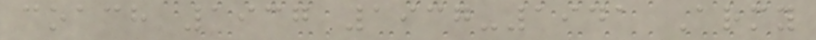coach 1937 1937-1941 Army
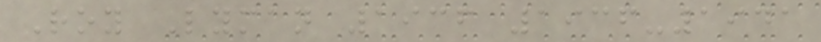Roy Lyman 1936 1936-1941
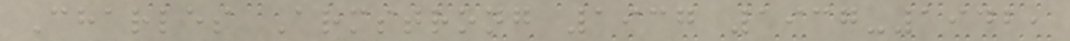Charles Armstrong 1937 1937-1942,
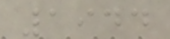1944
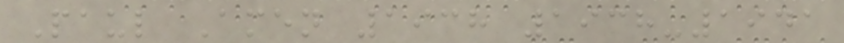Paul Amen 1938 1938-1941
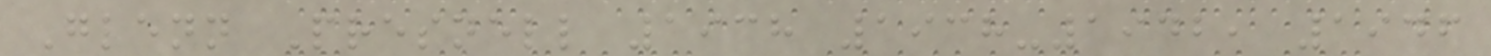Glenn Presnell 1938 1938-1942, 1946
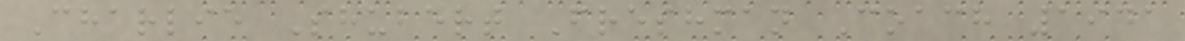Charlie Shubert Freshman Coach 1941
